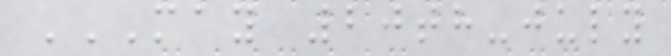MAY 20TH-JULY
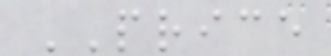PRICE
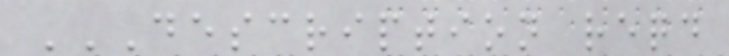DESCRIPTION REQD
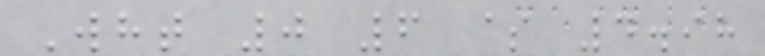Wht 0 6 $ 4.98
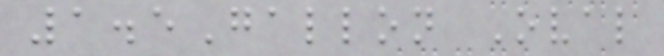1.5Gallon Oval
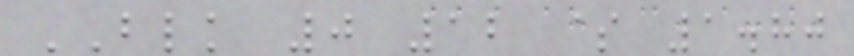BLK 0 12 $ 1.80
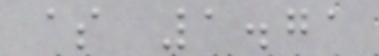$ 1.71
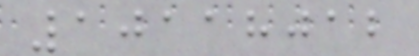10118012
